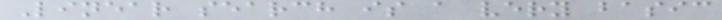Linear search is a very basic
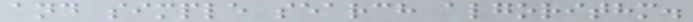and simple search algorithm.
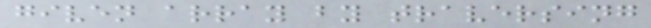given array by traversing
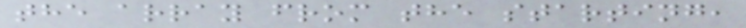the array from the starting,
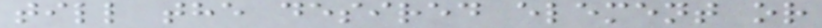till the desired element or
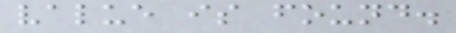value is found.
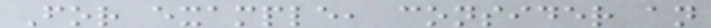For example, consider an
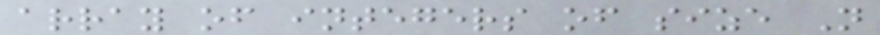array of integers of size N
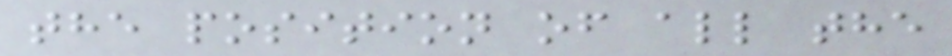the position of all the
